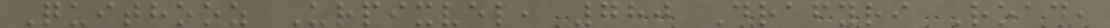Quithooz Urpixvel, 780 Drafyri Road,
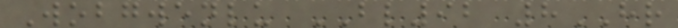Wobgwenlu BL92 8HR
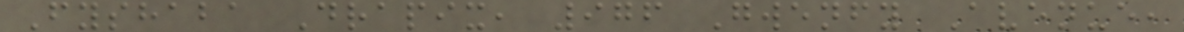Fyshaba Drapix, 976 Gwenfy Avenue,
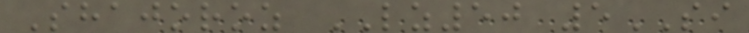Shajoroz LZ50 5SI
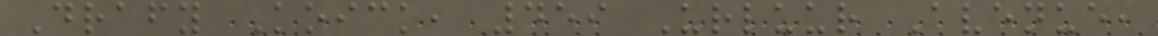Drafy Koick, 459 Urluur Avenue,
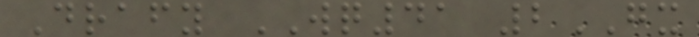Drafy WQ41 2GX
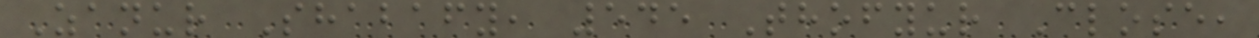Zanur Shabafy, 545 Thofyur Close,
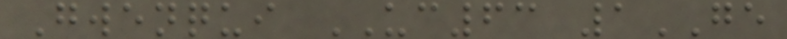Gwenqui UC63 1GE
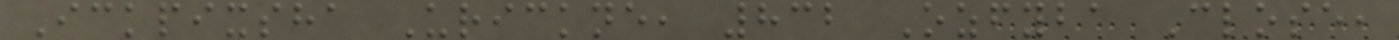Ickpixsha Urickne, 832 Ozfyba Close,
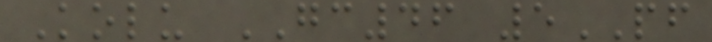Kolu GC46 5PF
